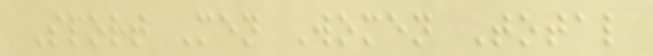Sport Men Women Total
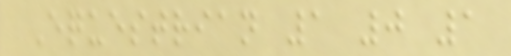Equestrian 1 0 1
